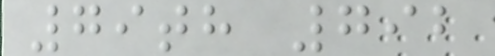79th 792
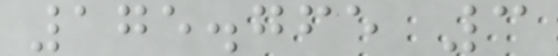175.765 3
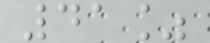41%
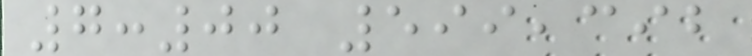7:00 599,392
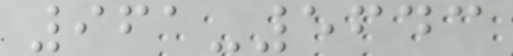961-5643
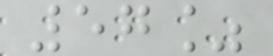57%
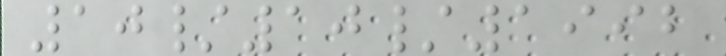10/10/1992
